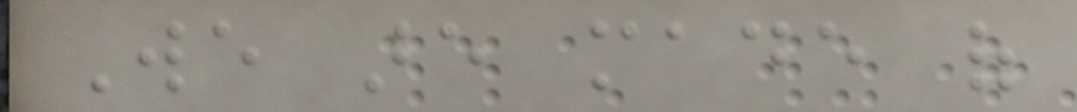We are made of
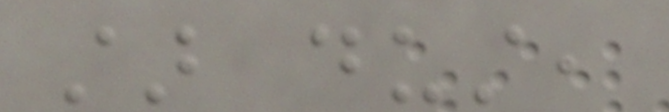star dust,
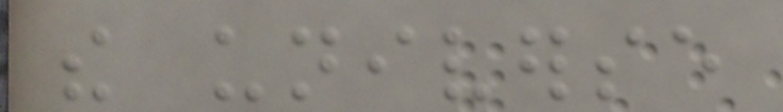the universe
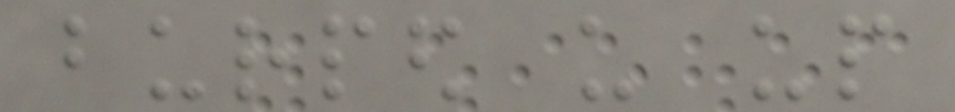burped us up
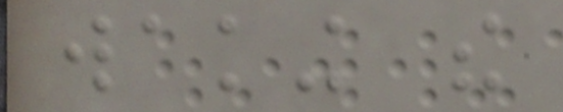waking the
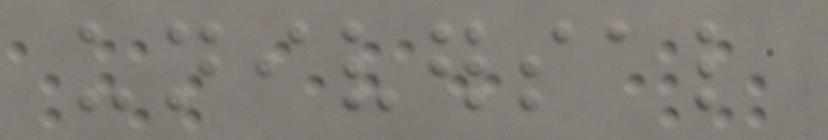universal
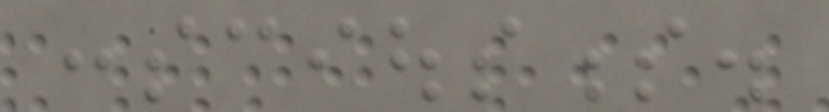consciousness.
